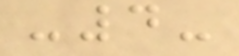-4-
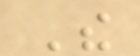The
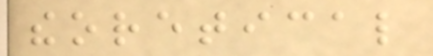theoretical
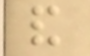and
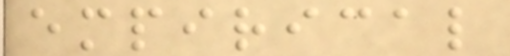empirical
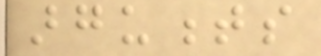arguments
